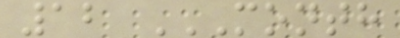12 MONTH
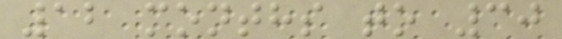12 months to 30
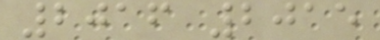2016 2015
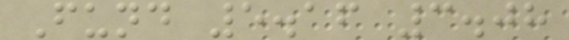Fund 5.16 3.08
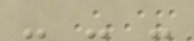- - -
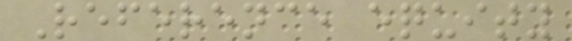Reference equity
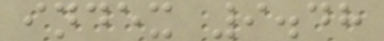index 9.48
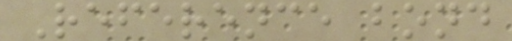Reference bond
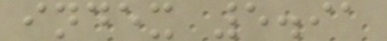index 5.91
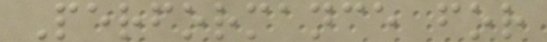Performance for
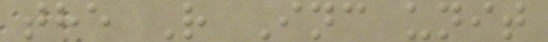the R Inc unit
